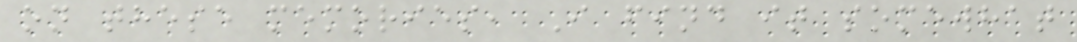on these memories, I find it somewhat
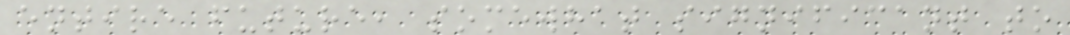entire future, somewhat significant to
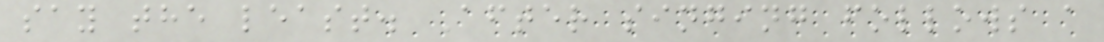say the least. After singing follows a
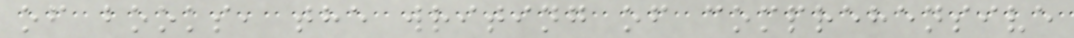of books, the writing of comprehensive
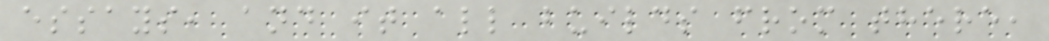essays, and it all builds from there,
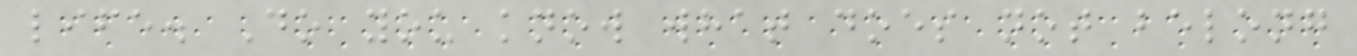life. Do you know what does not belong
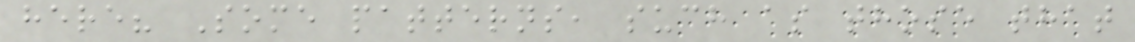here? Some patterns, such as those that
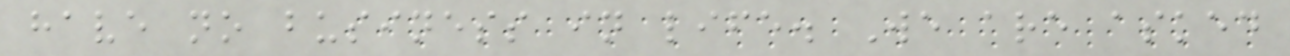have no business in life. We are asked
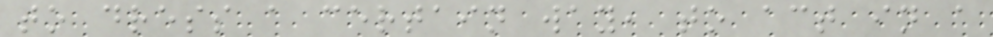to dress a certain way, to act in a
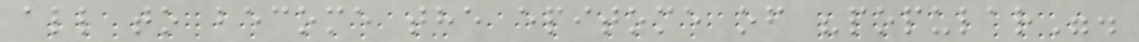all to become the epitome of "popular".
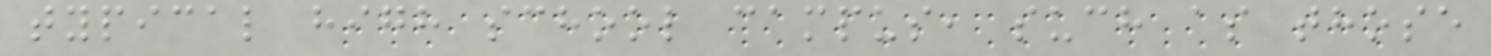typical high school campus, such as those
